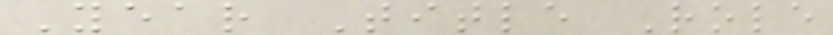Year Title Role
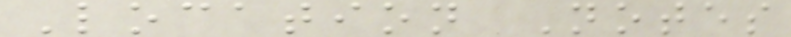Location Notes
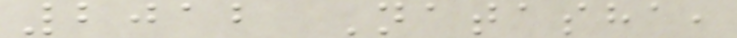2012 Natasha,
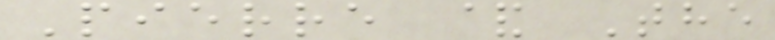Pierre & The
